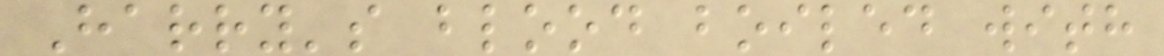Harry's blood boiled with
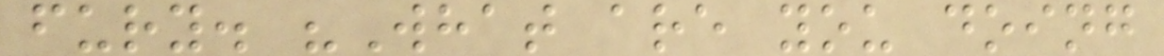fury. "What are you doing
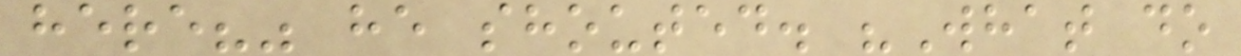here?" he shouted. "What do
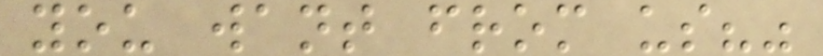you want from us?"
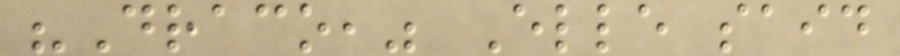"Draco," Elle said
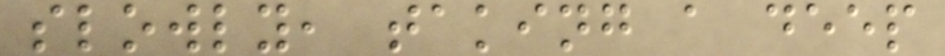slowly, taking a deep
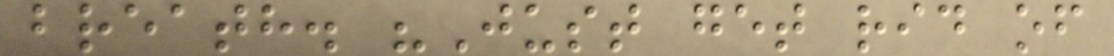breath. "Just get rid of
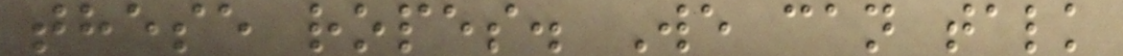these ropes. We can talk
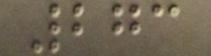273
